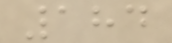184
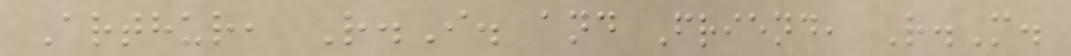Arthur, R.I. and Friend, R.M.
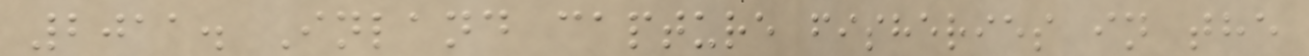2011. Inland capture fisheries in the
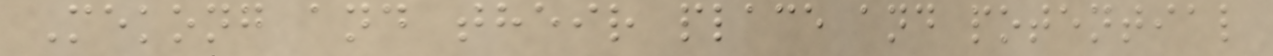Mekong and their place and potential
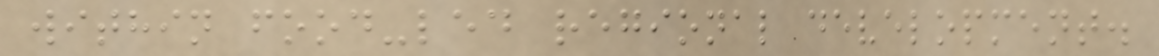within food-led regional development.
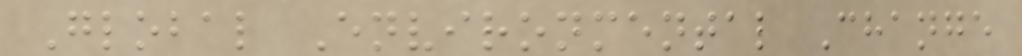Global Environmental Change
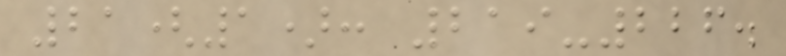21(1): 219-226.
